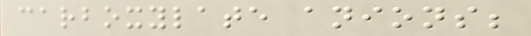carboxylate anions;
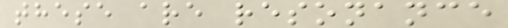these are resonance
